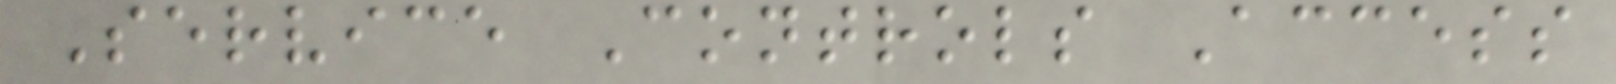Service Controls Access
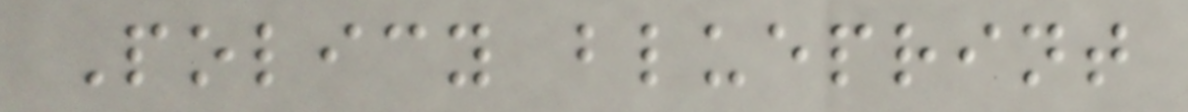Policy blueprint
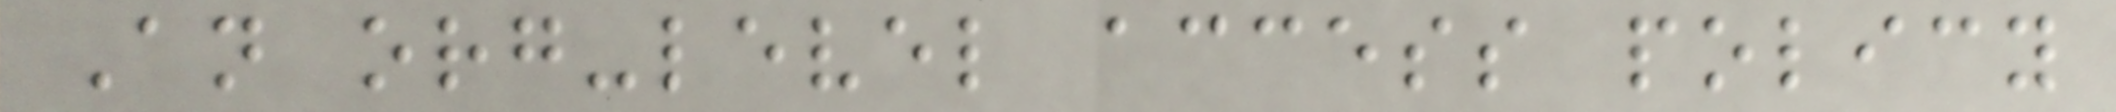An org-level access policy
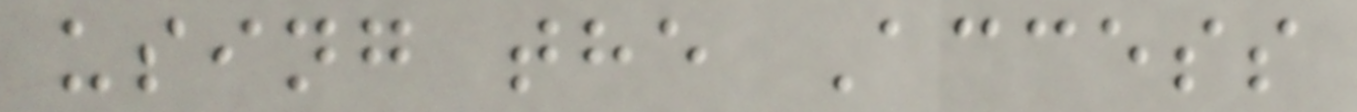using the Access
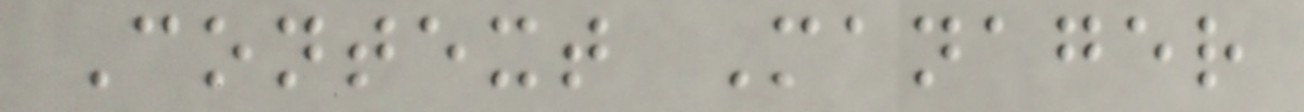Context Manager
